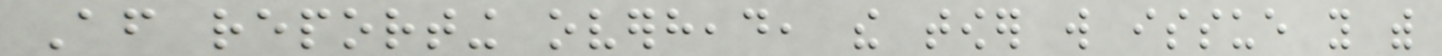After reporting overhead, the tower will issue you with
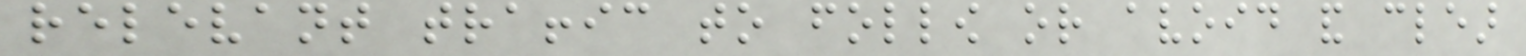relevant traffic to follow or avoid and clear
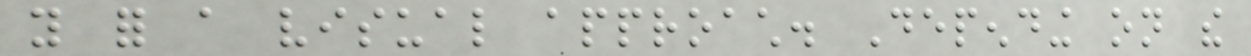you for a visual approach. Depending on the
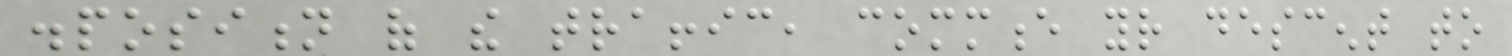disposition of the traffic, commence your descent to
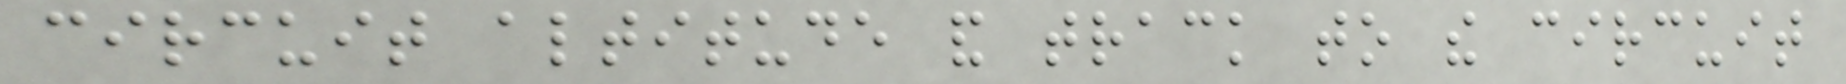circuit altitude and track to the circuit
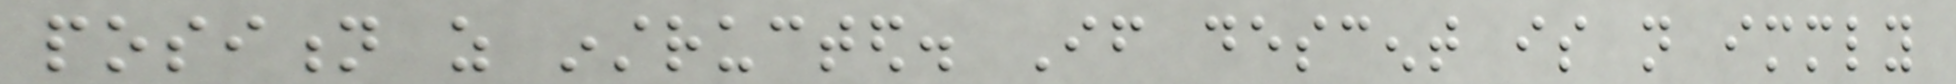position as instructed. If descent is not immediately
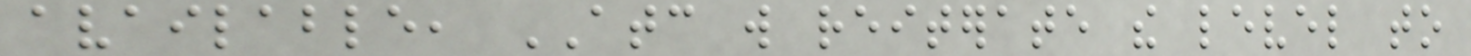available, ATC will reiterate the level to
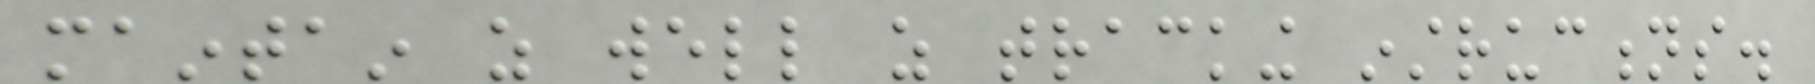maintain as well as tracking instructions.
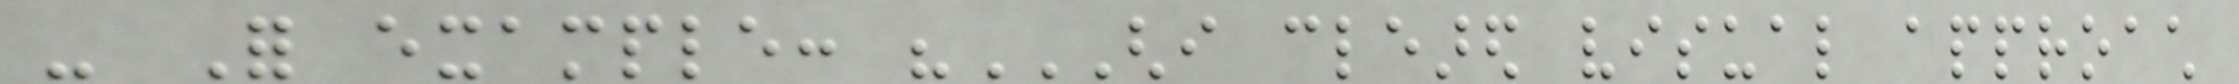- For example: "GHI CLEARED VISUAL APPROACH
